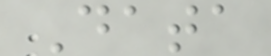Data
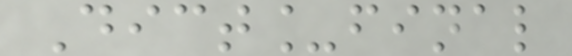Dict_final
